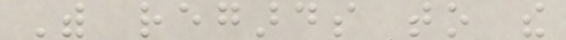With regards to the
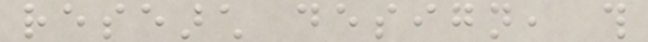research design, this
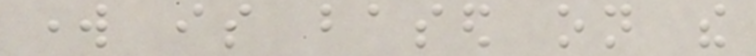work is based on the
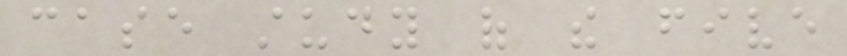case study of the five
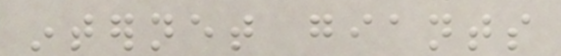internet giants
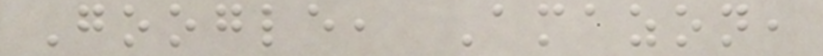Google, Amazon,
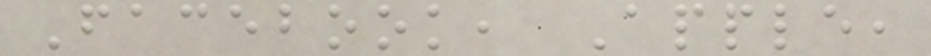Facebook, Apple,
